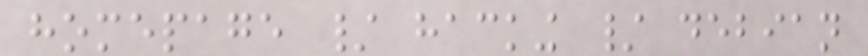homepage / hacking / debian
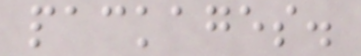packages.
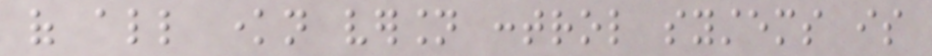of all known version control systems is
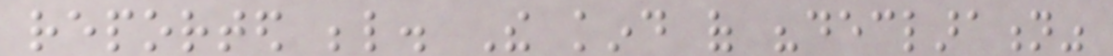reported below. The kind of "declaration"
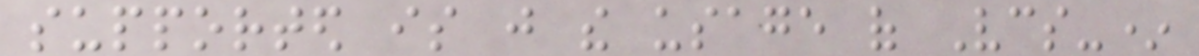supported is just the usage of Vcs-*
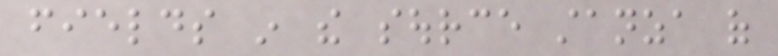fields in the source stanza of
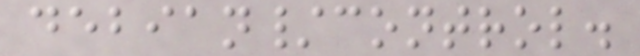debian/control.
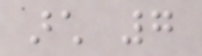arch 7
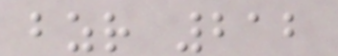bzr 212
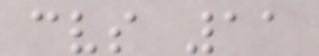cvs 11
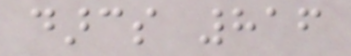darcs 816
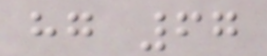hg 67
